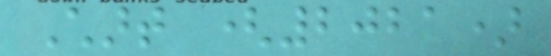Chart (2021)
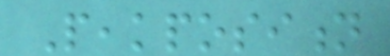Peakposition
